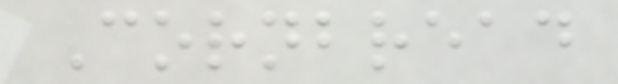Cornbread
